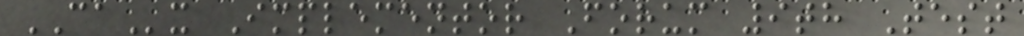CAx Implementor Forum 9th Test
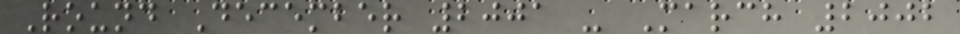Round December 2001 - March 2002
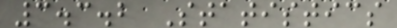3.3.2 Statistics
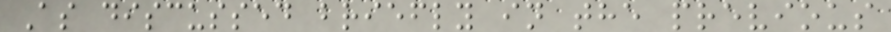As discussed briefly in the previous
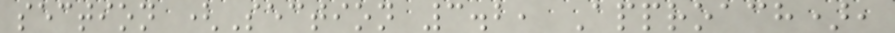section (Section 3.2, Approach),
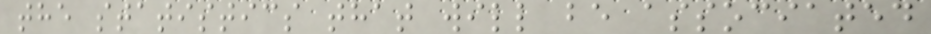the statistics that will be associated
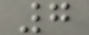7
